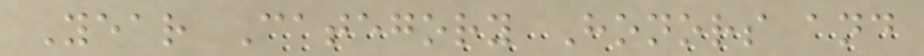Year Category Honors and
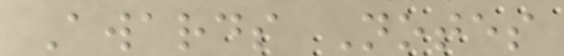Awards Notes
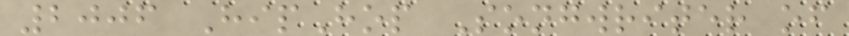2006 HipHop Songwriter of
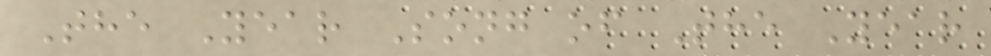The Year Song of The Year
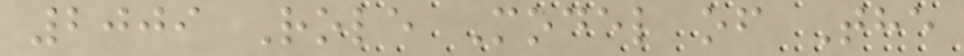2009 Role Model of The
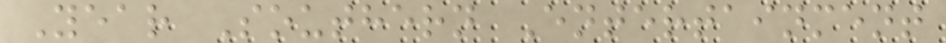Year Southern Entertainment
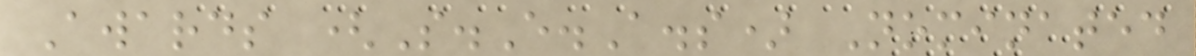Awards (S.E.A.s) Nominated
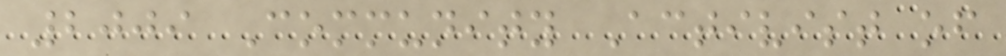2009 Community Activist of
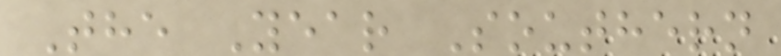The Year Southern
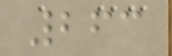263
